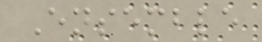Ensemble
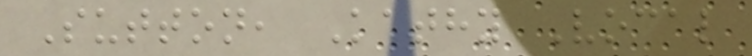Sutton, Kathy Vocal
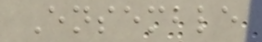Ensemble
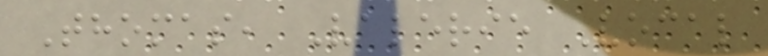Thomas, Valerie Vocal
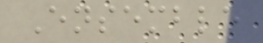Ensemble
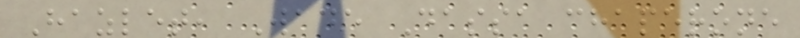Hazlet, Wade Dassa chaperone
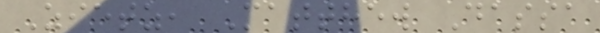Zietz, Matthew Dassa
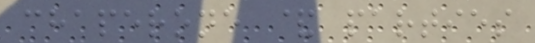chaperone & parties
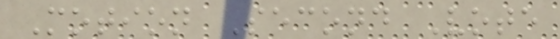Motion Second Vote
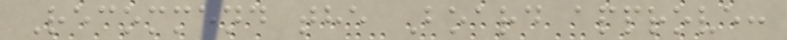Recommend the Board approve:
